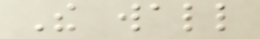The wall
